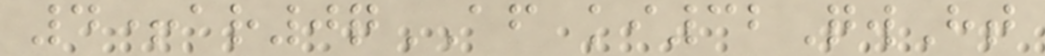4+ar0qAF ki32QwHt
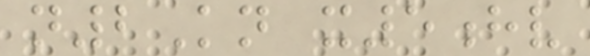n2Kn x5hv
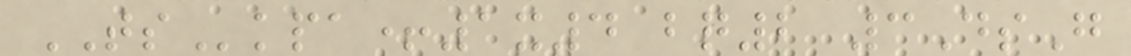TSkpa+1x4 bq2 3DsG
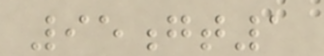95gt1
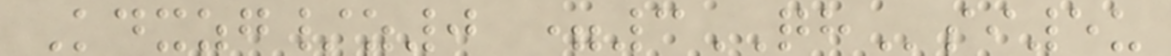Kdxzg/z0 =3QHsi5u
